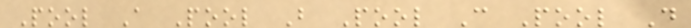Pool A Pool B Pool C Pool D
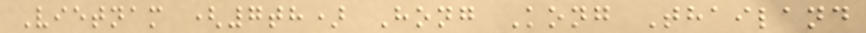Vietnam (7th) Hong Kong Thailand
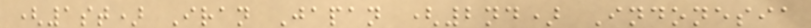(1st) Iran Japan (2nd) Indonesia
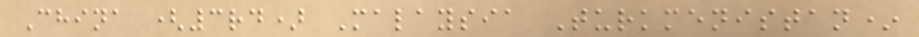China (3rd) Malaysia Turkmenistan*
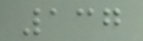137
